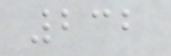232
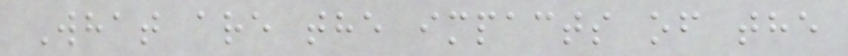What are the impacts of the
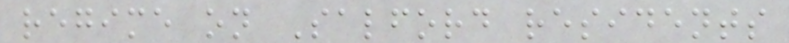regime on Salford residents
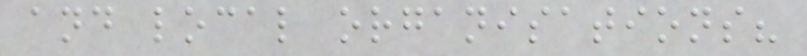and local organisations?
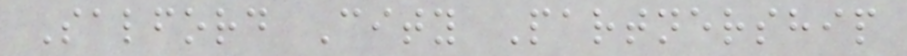Salford City Partnership
